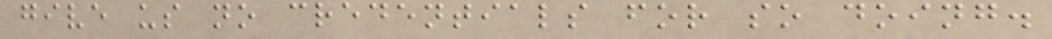give us no credentials for so doing.
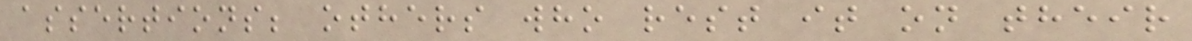assertions; others who rest it on their
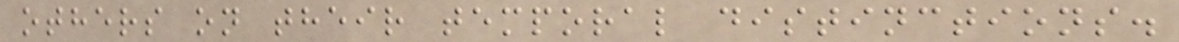others on their temporal distinctions.
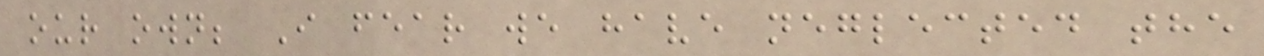our own; I fear we have neglected the
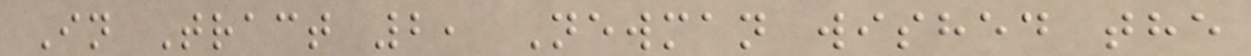In Tract 2, Newman wished the
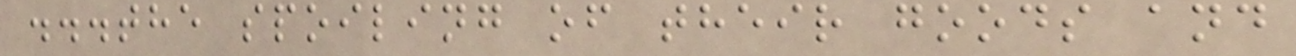...the spoiling of their goods and
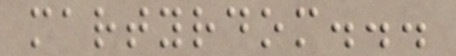martyrdom...
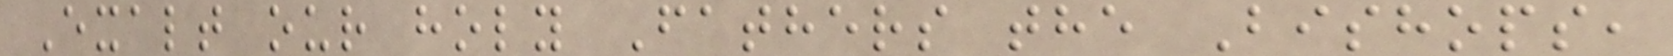Exalt our holy Fathers the Bishops,
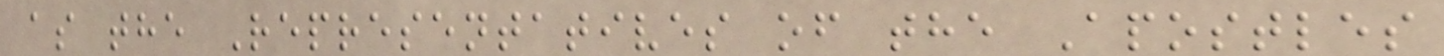as the Representatives of the Apostles
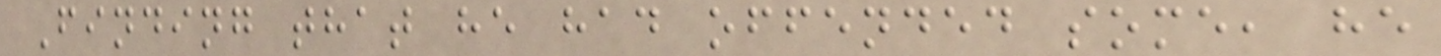Finding that he had offended some, he
